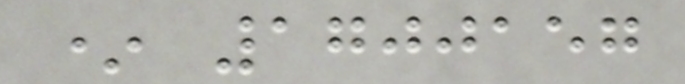* 1700157
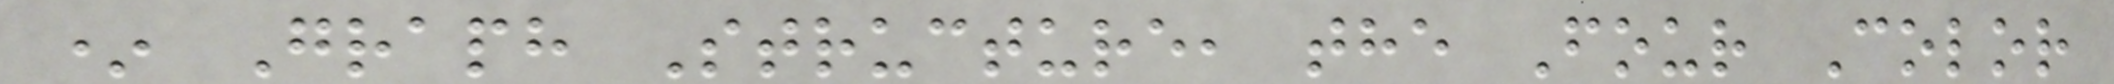* Graph Structure, the Four Color
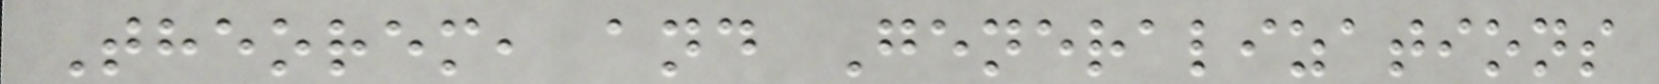Theorem, and Generalizations
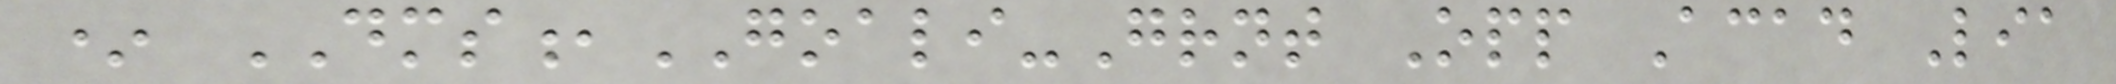* DMS,GOALI-Grnt Opp Acad Lia
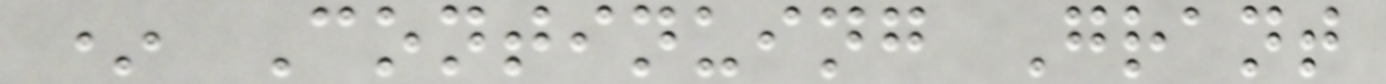* Continuing Grant
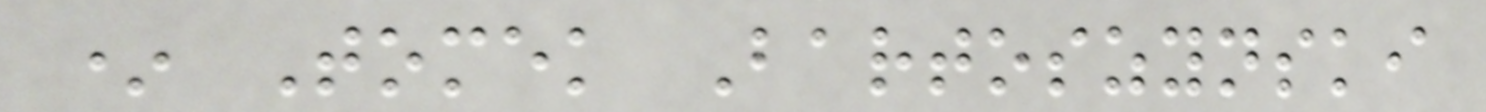* Tomek Bartoszynski
